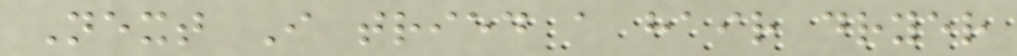Next I tried a hair dryer
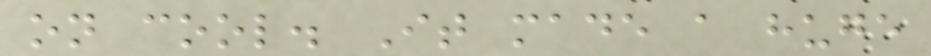on cool. It made a huge
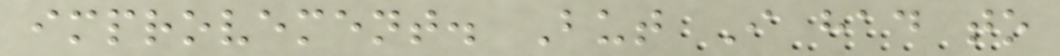improvement. But I had to
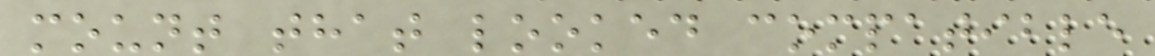mount that looked compatible
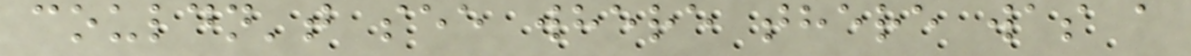couldn't see where there was a
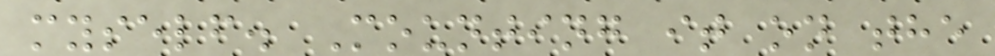myself. Mounting it on the
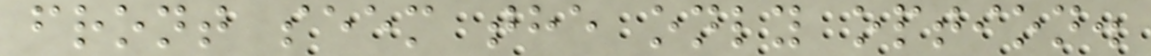front seem the only option.
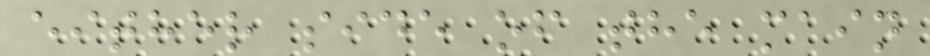either side of the main
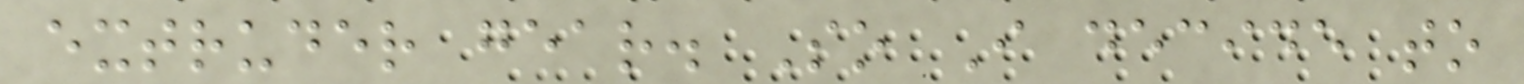extruder gear. So I decide to
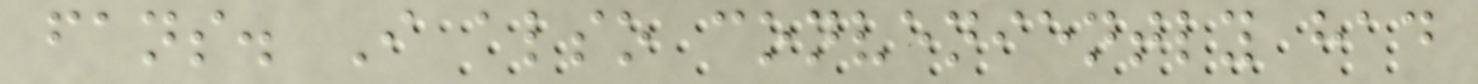fans. I also conveniently had
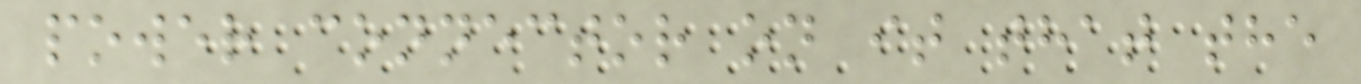power connector on it that the
